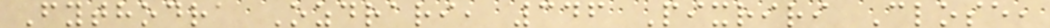Fythodra Ozdrari, 346 Pixriri Close,
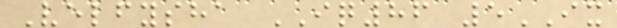Velfysha IQ86 5IX
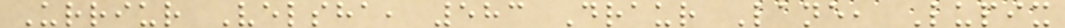Urriur Velsha, 583 Draur Lane, Lupix
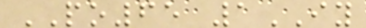PO65 1IY
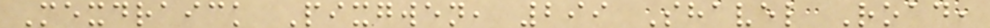Mexdraick Pixgwen, 299 Shavel Road,
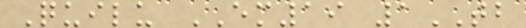Quilu EM19 1TB
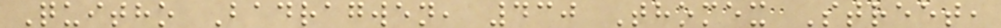Quitho Badragwen, 430 Thomex Street,
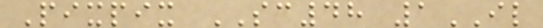Pixpix SC48 1IL
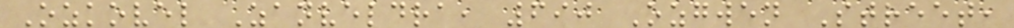Ozkovel Zanveldra, 690 Ozgwen Street,
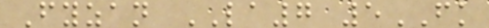Fyzan LA7 5FK
